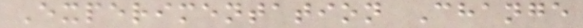Experimentation Change
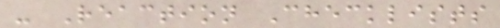- Reaction Checklists
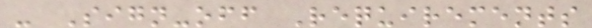- Sign-off Requirements
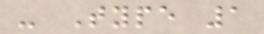- Type 1
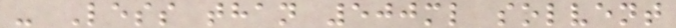- Less than 500ml solvent
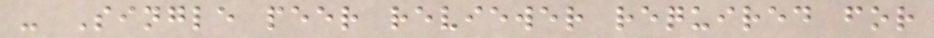- Single peer reviewer required for
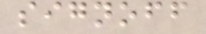signoff
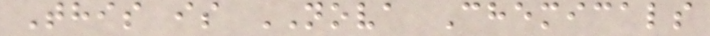This is NOVA Chemicals
